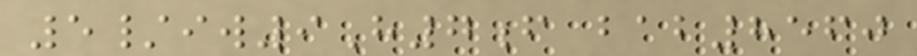5/iw9H7f bab8560
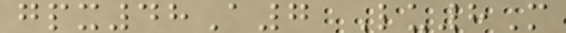gpx48A7 Lu8M
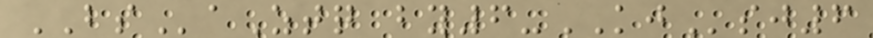BSaZtq by6-KJsj6
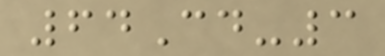64Cd-3
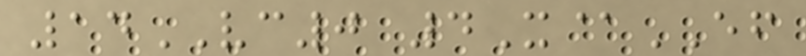14VC0 4X@EF
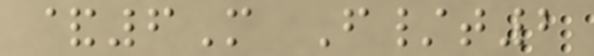&6M F/t2
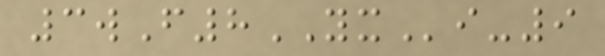3wF8YXi-9
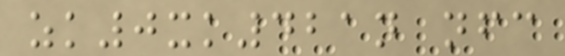zk0xk421n nfc
